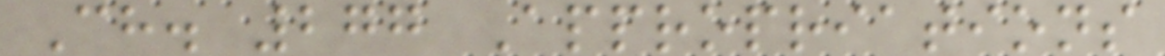Ch. 277 Appropriations
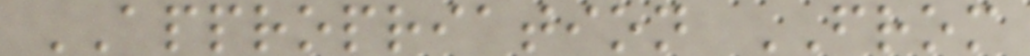APPROPRIATION FROM
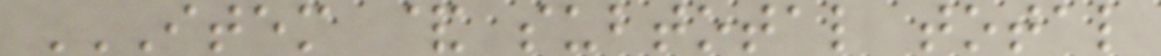ITEM & SUBTOTAL TOTAL
